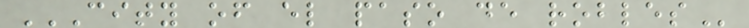CITY OF EL PASO DE ROBLES
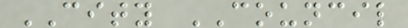CITY COUNCIL
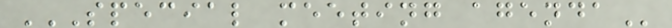SPECIAL MEETING AGENDA
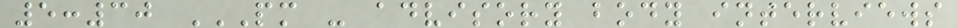5:30 PM - ADVISORY BODY INTERVIEWS
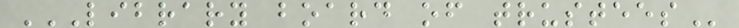LIBRARY BOARD OF TRUSTEES
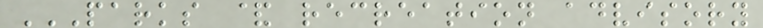PARKS & RECREATION ADVISORY
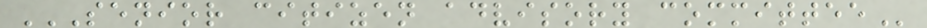SENIOR CITIZEN ADVISORY COMMITTEE
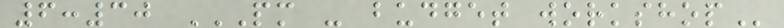6:30 PM - BUDGET WORKSHOP
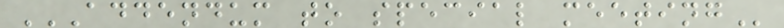ADDENDUM TO SPECIAL MEETING
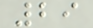29
